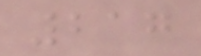217
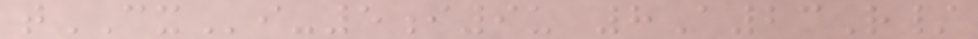tCXi-5i9u 8A23R/
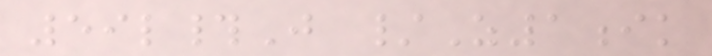59l#J /Z1ik
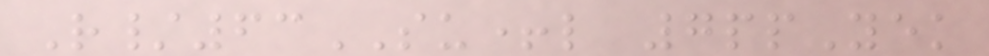R/63SU+l 7ppYek
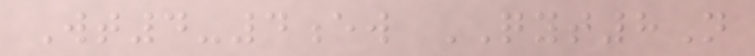Wt4-4ew QYT8N
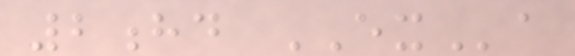2hd EXa
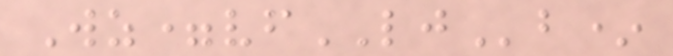Wz=vfLJb*
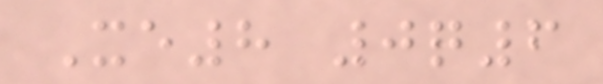Xe8 0q6
